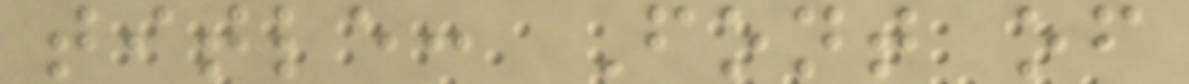title: Font of
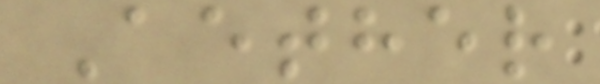Aether
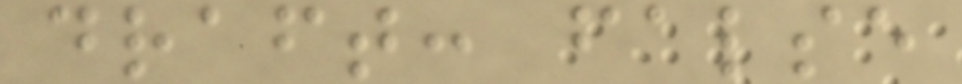draft: false
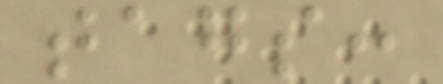tags:
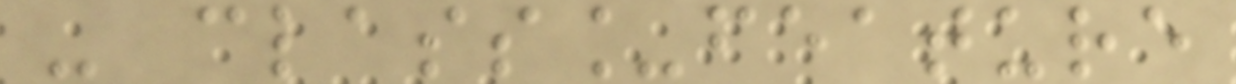- class_feature
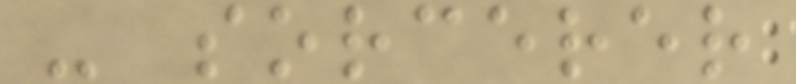- sorcerer
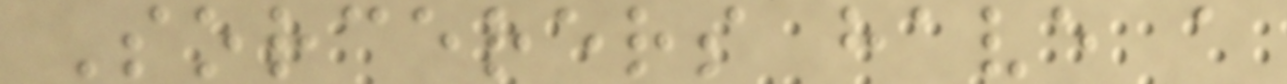Sorcerers have a
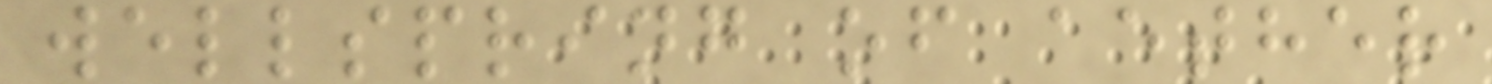wellspring of aether
